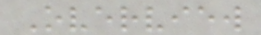Overview
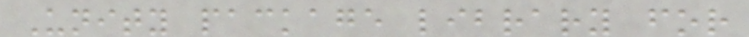Unity package library for
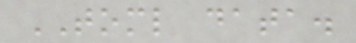TOML data.
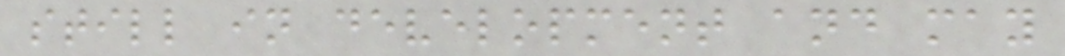still in development and may
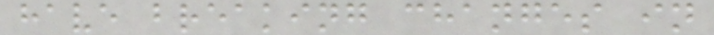have breaking changes in
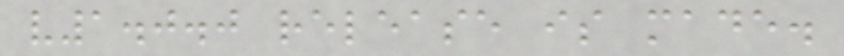v1.0.0 release is made.
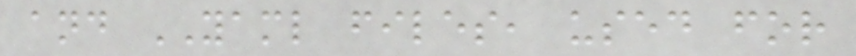and YAML files, used for
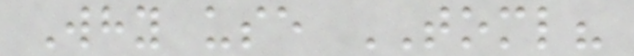Why use TOML?
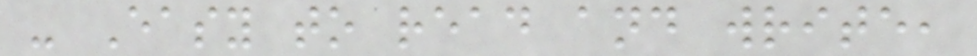- Easy to read and write,
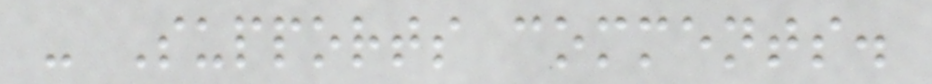- Supports comments.
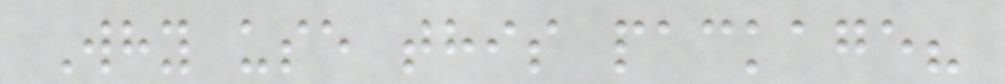Why use this package?
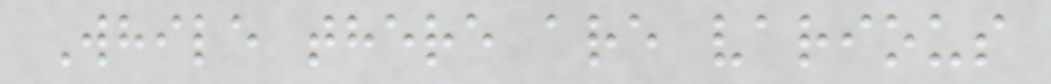While there are various
